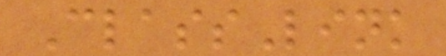ClassLink
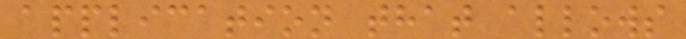application that allows
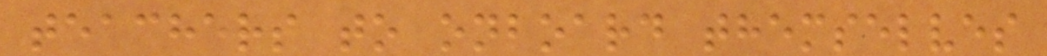teachers to onboard themselves
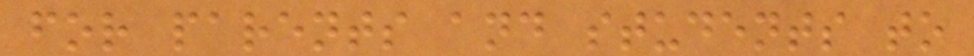for parents and students to
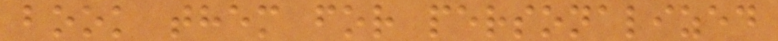book them for personalized
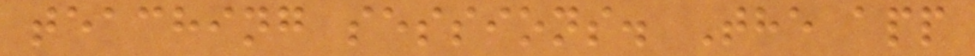teaching sessions. The app
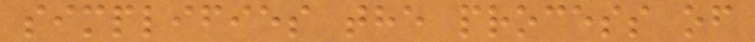simplifies the process of
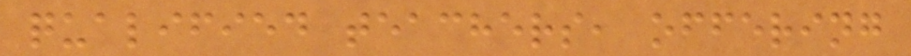qualified teachers, offering
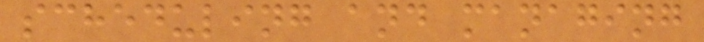scheduling and managing
